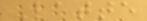Latte
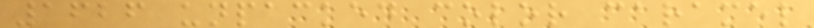1626 unpacked color caramel
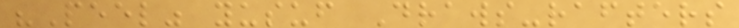"Peel" yusuf Draws-rafters
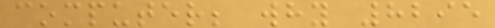computer; why 8295
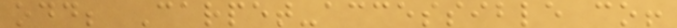odd; Carpet-accessible co!
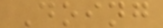Doing
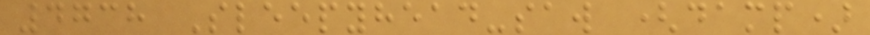4738 Sleepyhead-saw (damp)
